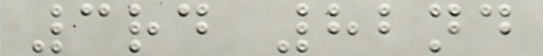3rd 82nd
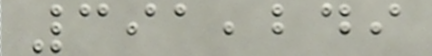391,249
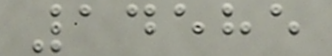14585
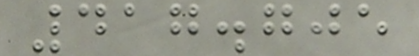417.705
